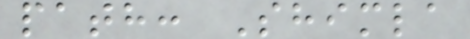path: Shimla
